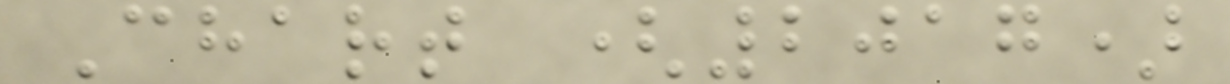Chart (2017)
